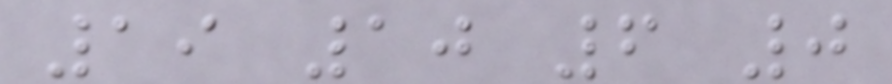19 10 6 0
